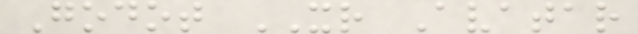Godot XR Avatar
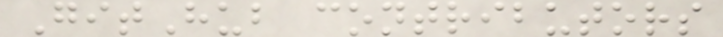GitHub contributors
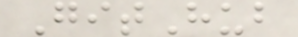GitHub
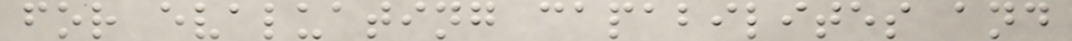for evaluating capabilites and
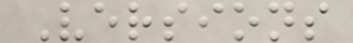Versions
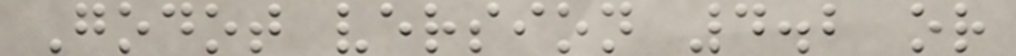Godot version 4.2 or
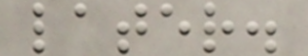later.
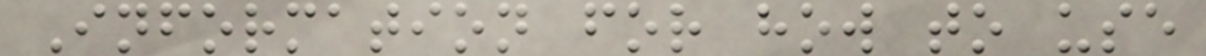Information for how to use
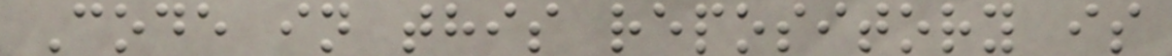Code in this repository is
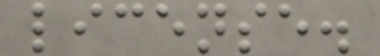license.
